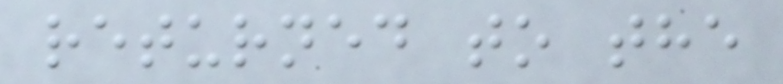returned to the
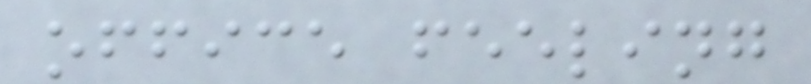office feeling
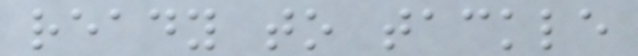ready to tackle
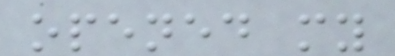opened my
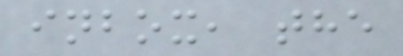inbox, the
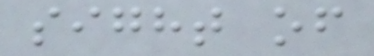sight of
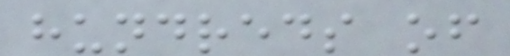hundreds of
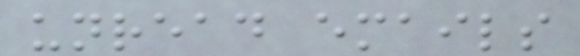unread emails
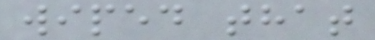wiped that
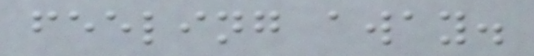feeling away.
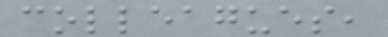colleagues,
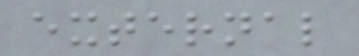external
